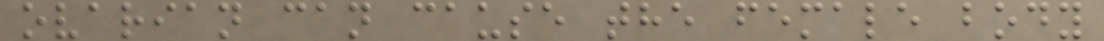ovarian can cause the female body
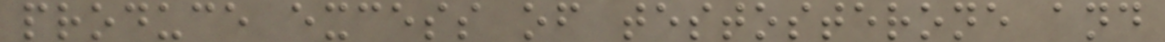produce excess of testosterone and
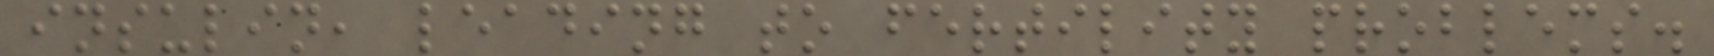insulin, leading to fertility problems.
